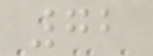72
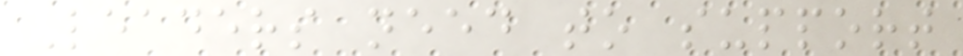Leaders need to support
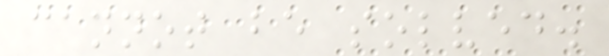cannot be solved.
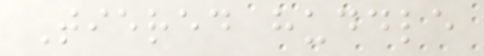Tiered huddle
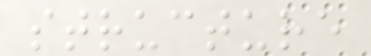structure
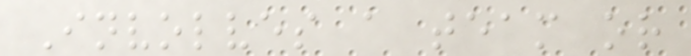Involves a team or
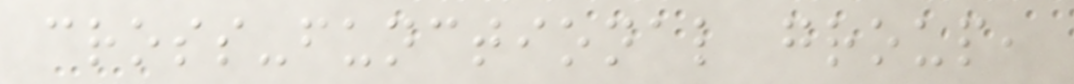cross-functional group,
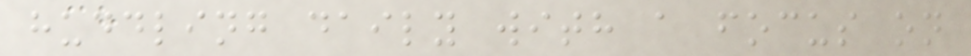huddling daily with a focus on
